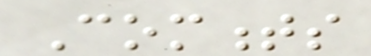Comments
